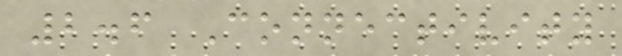2.6 Connectivity
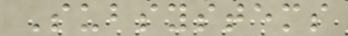Subsystems
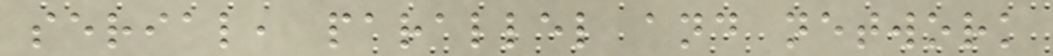serial, parallel and network
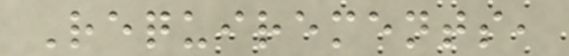Requirements,
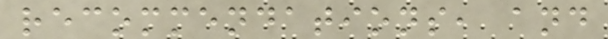recommendations, and
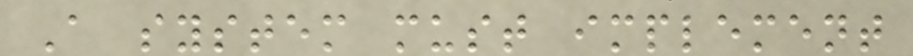A system must implement
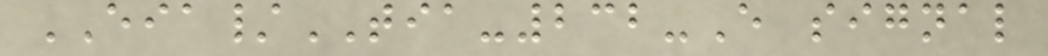EIA/TIA-232-E signal
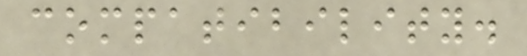compatibility.
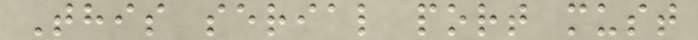This serial port must
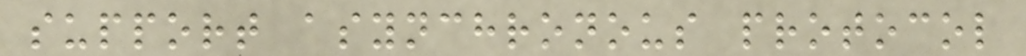support asynchronous protocol
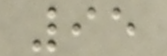95
